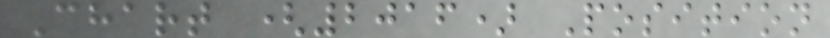Chart (2016) Position
